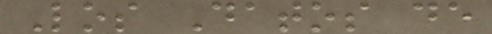Los Datos de
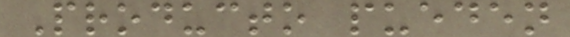Producto pueden
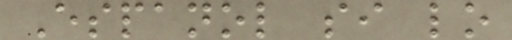Espanol si lo
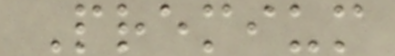Premium
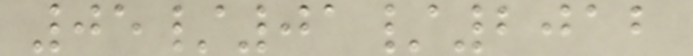05/01/2012
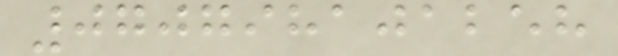070798101258
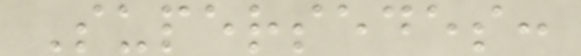Supersedes:
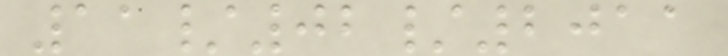11/02/2011
